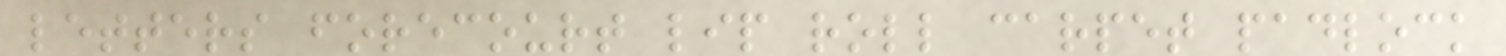letters forecourt lip roll carpet padlock
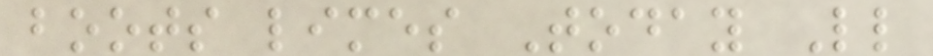boots limes Today Ll
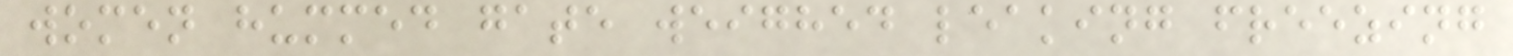women hummed gate weighed leaking freezing
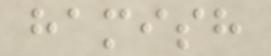hamish
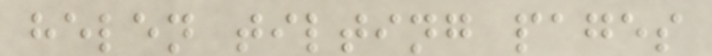helen tilting pages
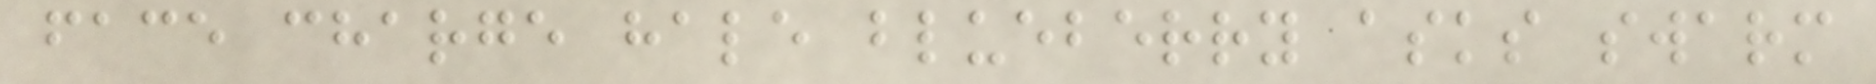face charge hale blueberry asks swarm
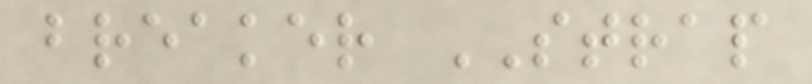breaker STRAP
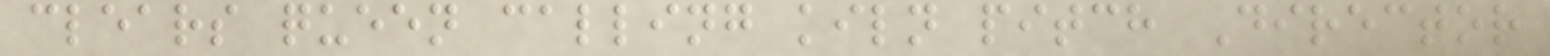clears queen calling kiln pitch Director
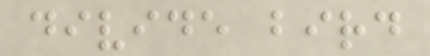divide bird
